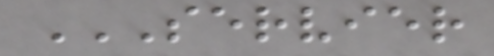SERVIER
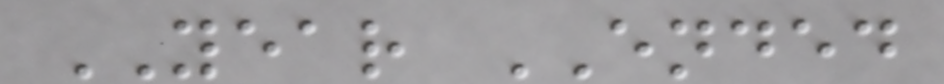YEAR ENDED
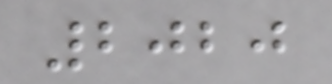2020
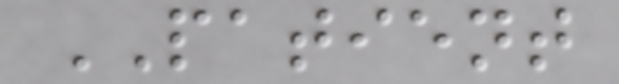PATIENT
